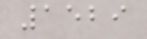1529
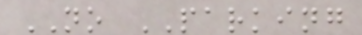NO PARKING
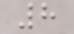8
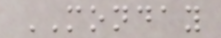MONDAY
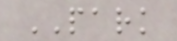PARK
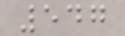547
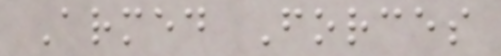Armed Forces
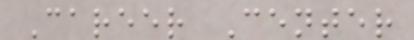Career Center
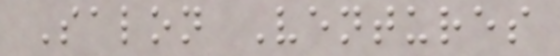Salon Ventures
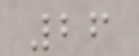26
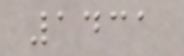1431
